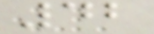42
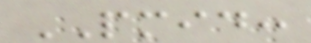PMID:
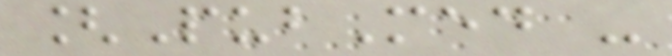[PubMed -
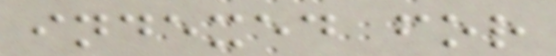indexed for
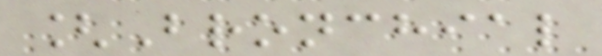[Bronchial
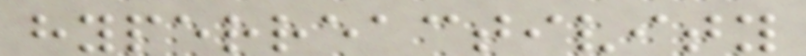hyperreactivity
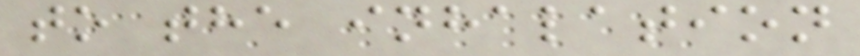to the inhalation
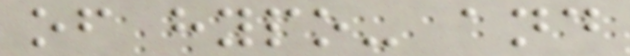of hypo- and
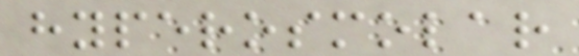hyperosmolar
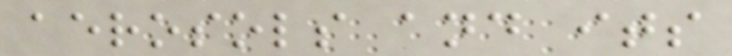aerosols and its
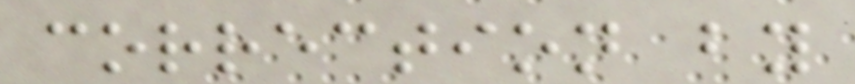correction by
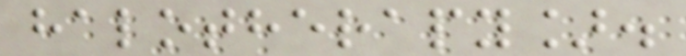halotherapy].
